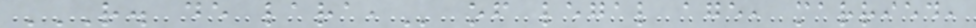R. DE LARA, of legal age, married,
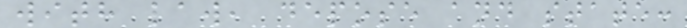with law, depose and state:
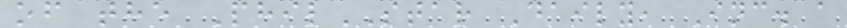of the PhilSTAR Daily, Inc. a
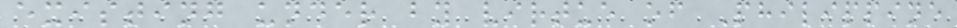existing under by virtue of Philippine
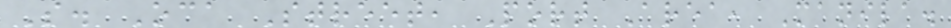S. Oca Street, Port Area, Manila.
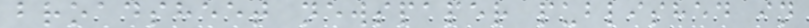broadsheet newspaper published in
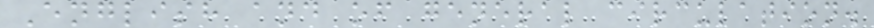English and of general circulation.
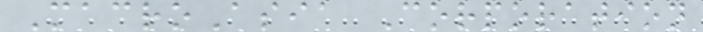MacroAsia Corporation
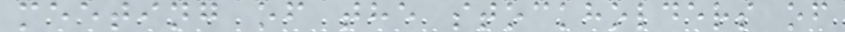meeting of the stockholders of
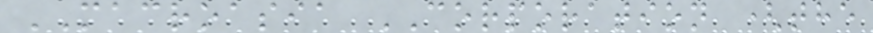MACROASIA CORPORATION (the
